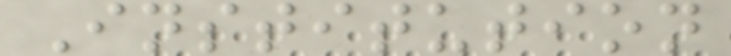Institution
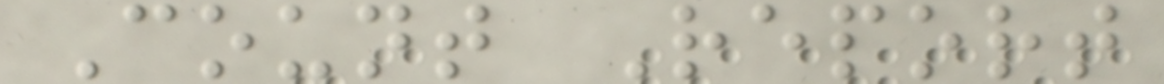Count Report
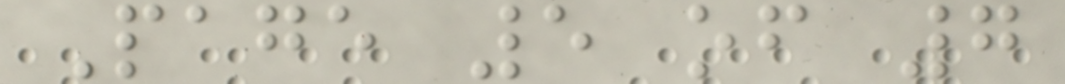Page 5 of 7
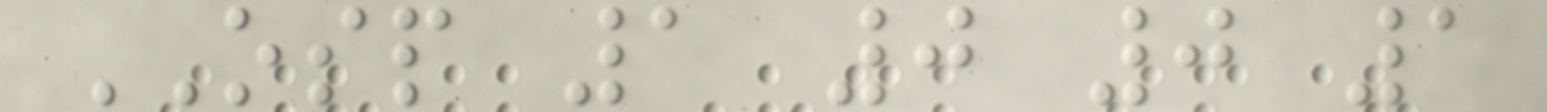OSP 1 0 0 1
